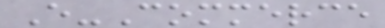E-Commerce
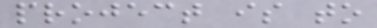project is to
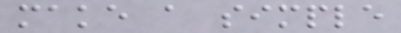make a simple
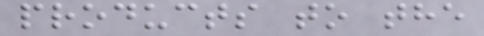products to the
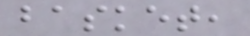basket,
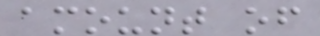amount of
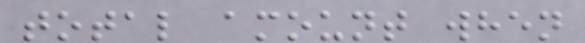total amount when
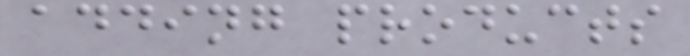adding products
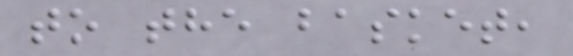to the basket,
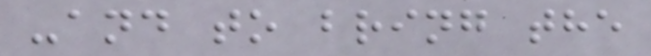-and to bring the
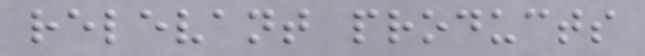relevant products
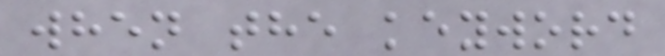when the keyword
